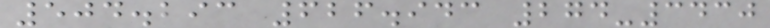504.293 626.943 274-3430
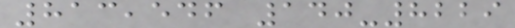813,546 140-8229
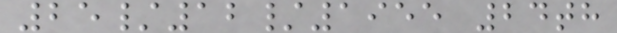25/12/1955 24th
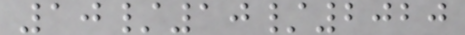10/10/2020
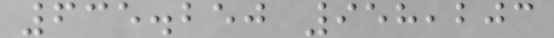635.250 958,203
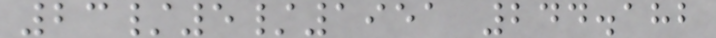23/5/1951 244.182
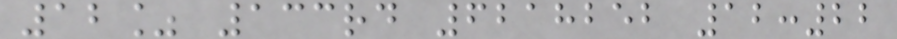12% 133rd 6218252 12:22
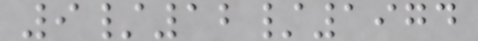9/12/1974
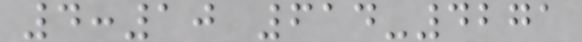4:10 614-4271
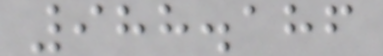988.186
